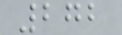272
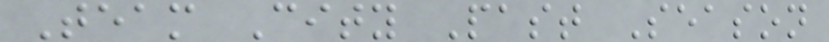Team City Past Season
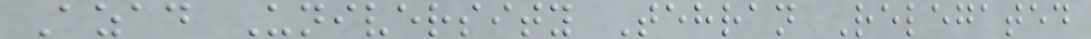Azad University Tehran Relegated
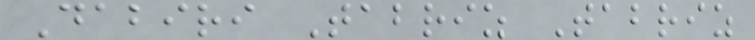Dabiri Tabriz Tabriz
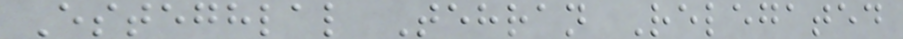Esteghlal Tehran Relegated
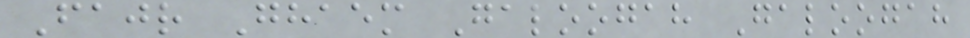Fajr Ghaem Galoogah Galoogah
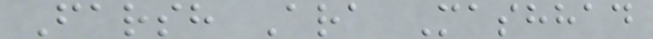Farsh Ara Mashhad
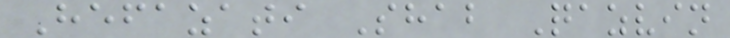Hefazati Shab Qazvin
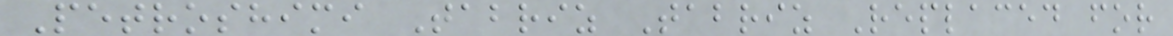Petroshimi Tabriz Tabriz Replaced for
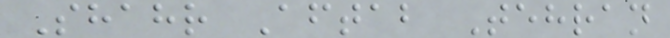Shahr Aftab Tehran
